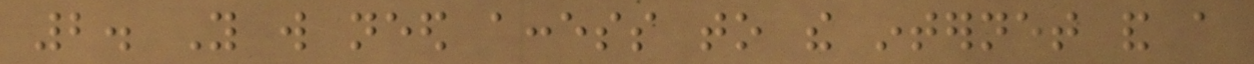2. You will need access to the internet and a
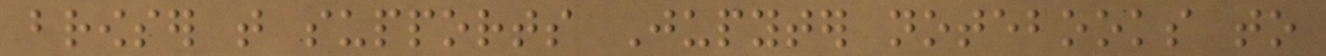browser that supports Jupyter notebooks to
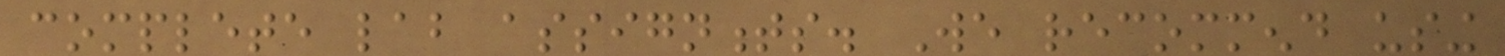complete lab assignments. We recommend using
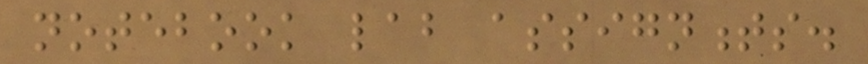notebook lab assignments.
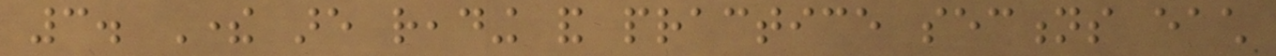3. There are reading and practice sections each
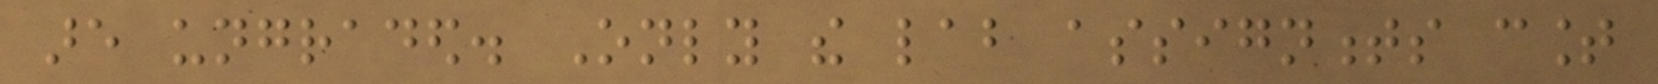are ungraded. Only the lab assignments count
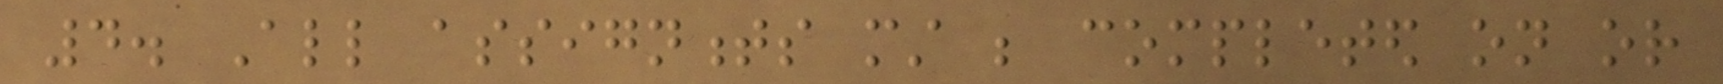4. All assignments must be completed on or
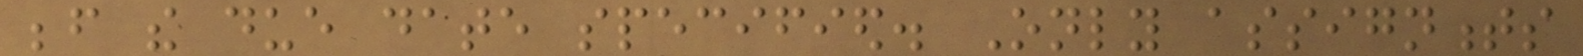before the due date specified. Only assignments
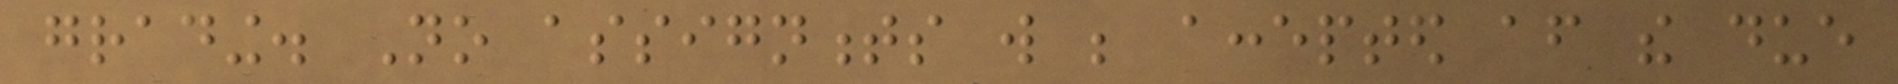grading. No assignments will be accepted after the due
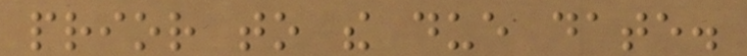prior to the due date.
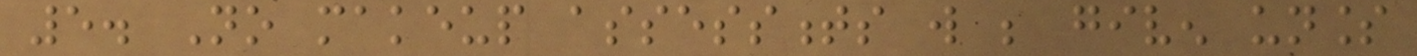5. No makeup assessments will be given unless
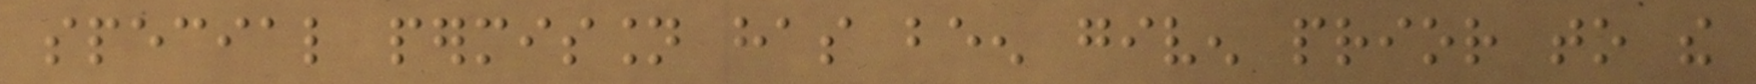special permission has been given prior to the
